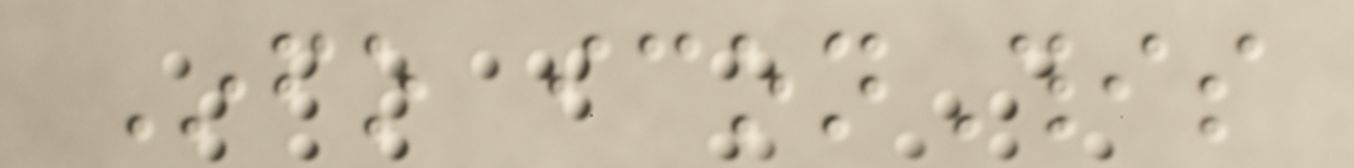Info iconThis
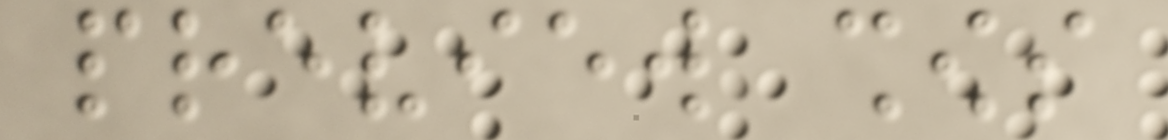preview shows
